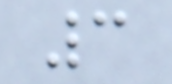3
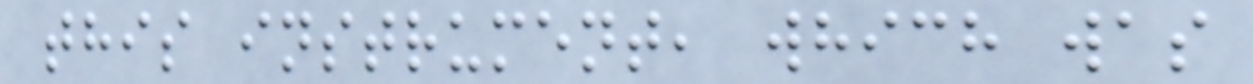this instrument, which was
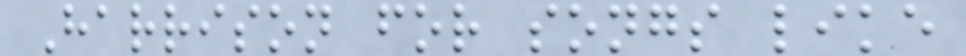Harrison for songs like
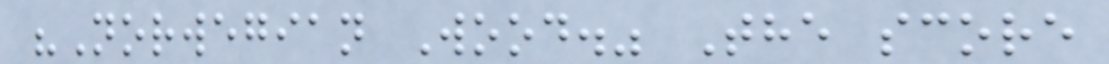"Norwegian Wood." The score
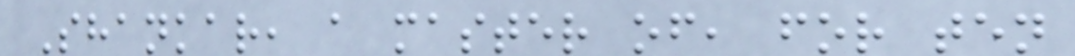Shankar, a master of, for ten
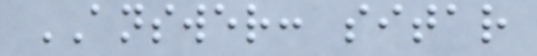ANSWER: sitar
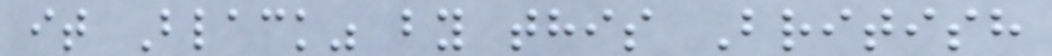it Black" by this British
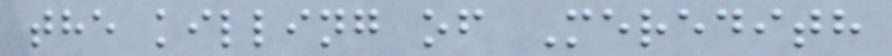the killing of Meredith
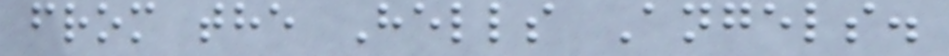from the Hells Angels.
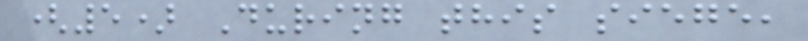(5) During this siege,
